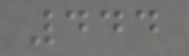444
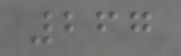267
